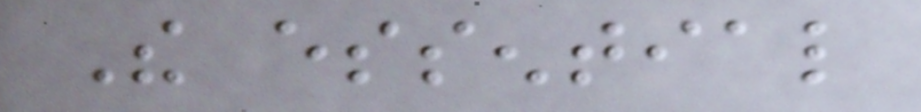The essential
